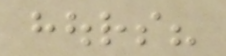hours?
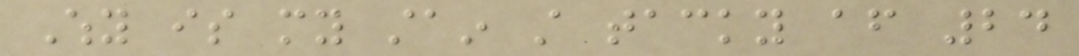Why is my stain still tacky after 24
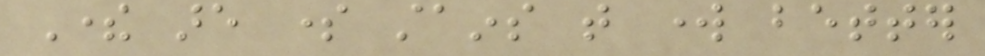There are some stains that work better
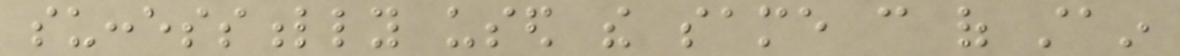successfully used the same can of stain
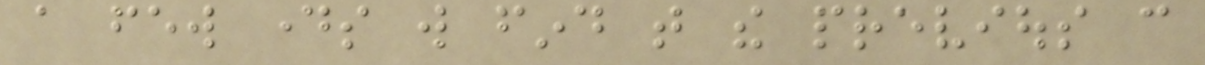a few days will find that the previous can
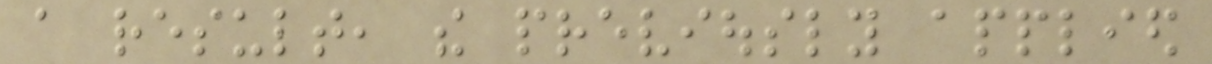a result, the previously applied
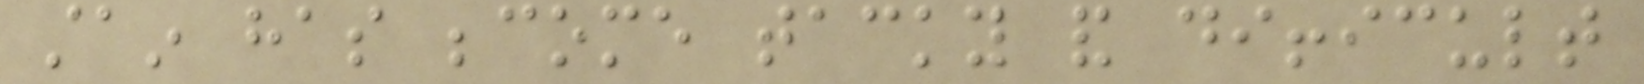stain has become tacky and difficult
